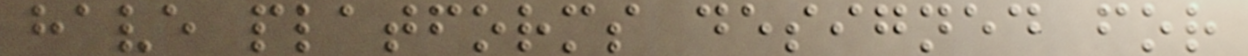have platforms designed for
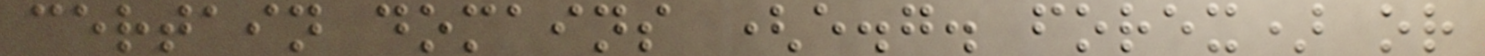certain domains (e.g. forex) or
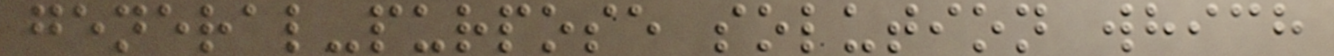general-purpose solution which
